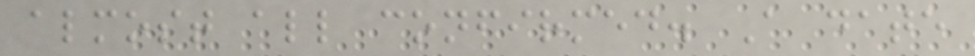almost all confirmed. A date
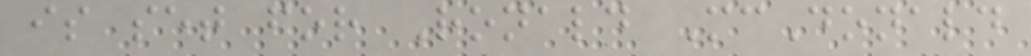is set for Ronald McDonald
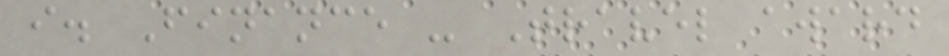i. Finance - Travel award
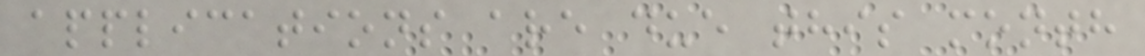applications are due this month
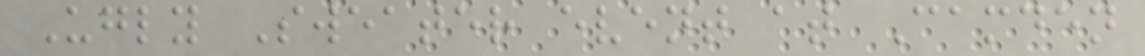Ugly Sweater event at Camden
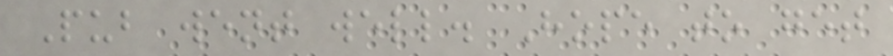Pub went well. Hope to get
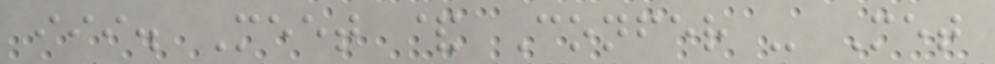iii. Meet & Confer - Met
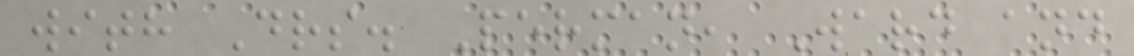with Drs. Perman, Ward and
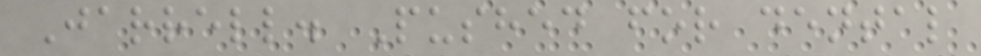Jarrell. Pushed for dental
